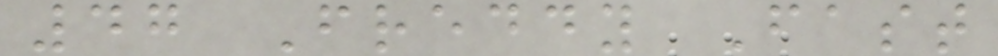47 Freddy Fast
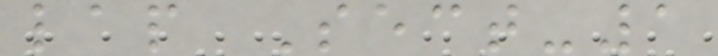lap Sect-1
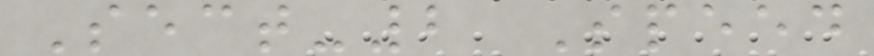Sect-2 Speed
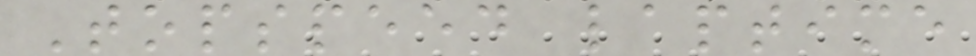Topspeed laptime
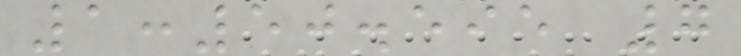1:50.595 7
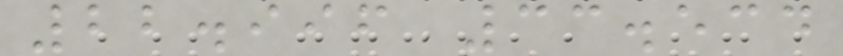22.996 33.534
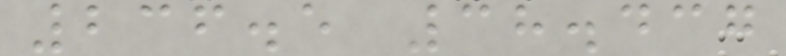236.5 38.437
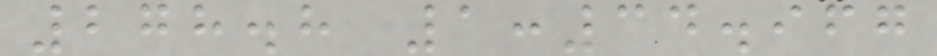278.8 1:34.967
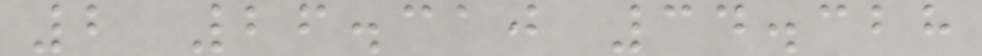2 26.310 34.328
